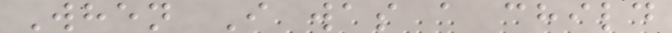When I was a child
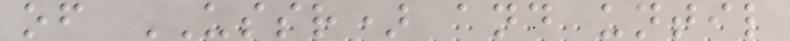of USSR) and until
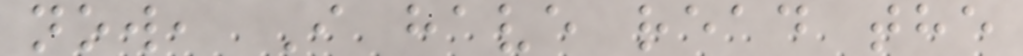now, I have read the
